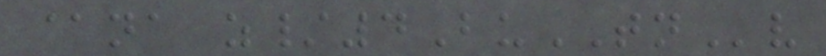@na z/4BuTNv
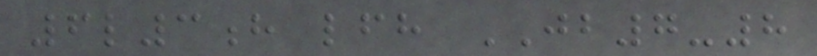6l3h lfh JB7-8
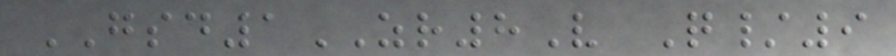GSD1ZR8V Q/9
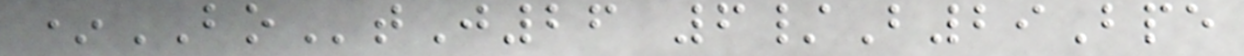*BOtJ26 6/B29Bpe
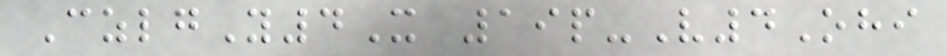CzlgY4X 19p-V4Ohi
